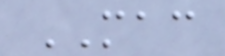MAC
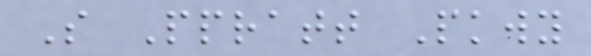S Ppratt Pkwy
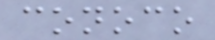conoco
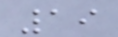19
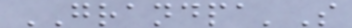GRANDPA'S
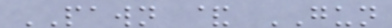PAWN & GUN
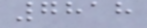7818
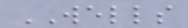WELLS
